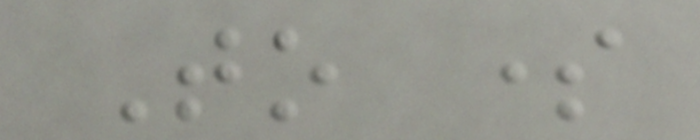To some
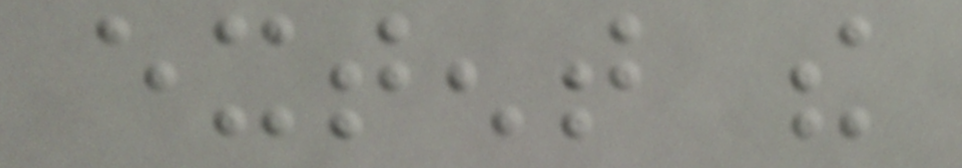extent the
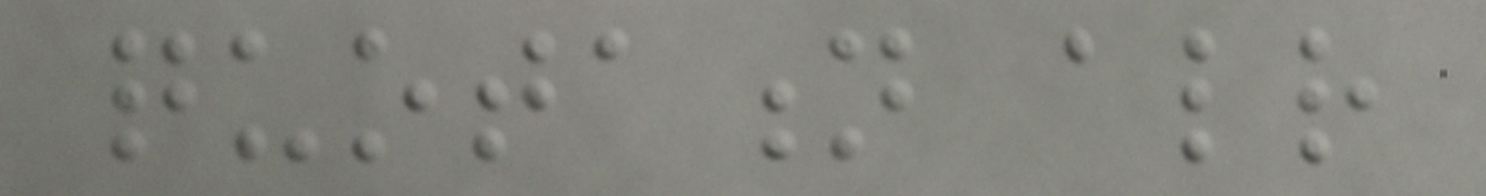quotation already
